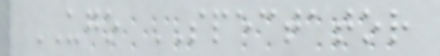UGO SPECTATOR
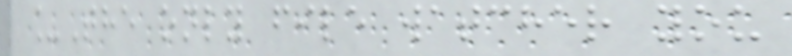_The only file watcher you
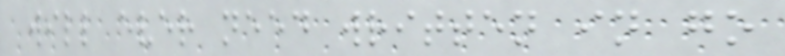will ever need written in go
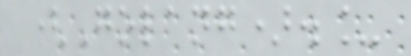(Golang)._
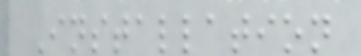Installation
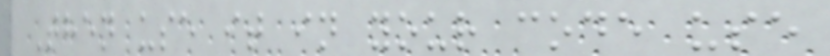Then use it in your code use
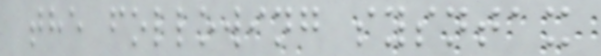the following sysntax
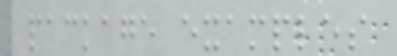package examples
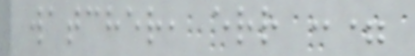watcher, err :=
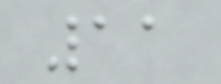11
